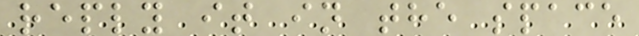reply it in the space
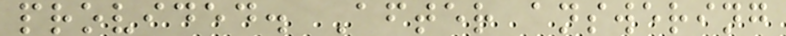provided. After answering
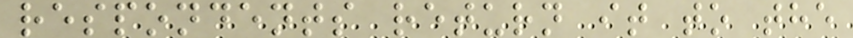respondents return it to the
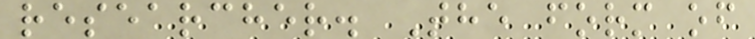researcher. The form of
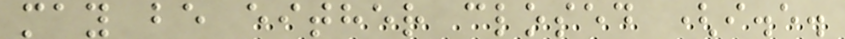may be either closed (i.e.
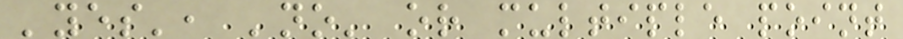'yes', 'no' or multiple point
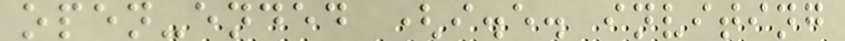open-ended (i.e. inviting
